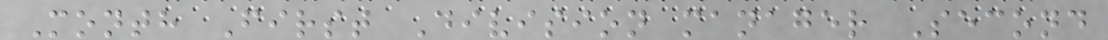Month First Division manager Second
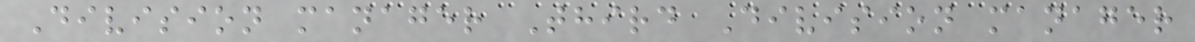Division manager Third Division manager
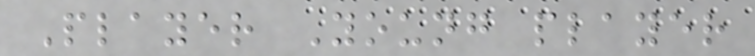Player Young player
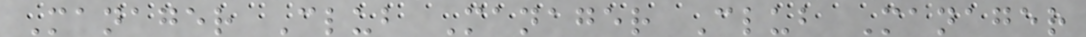Manager Club Manager Club Manager
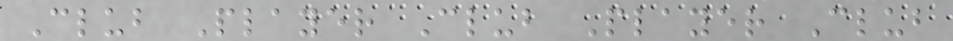Club Player Club Player Club
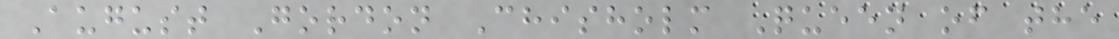August Gordon Chisholm Queen of the
